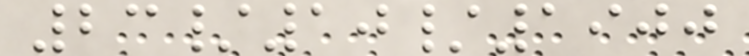23/10/1900
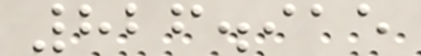826.915
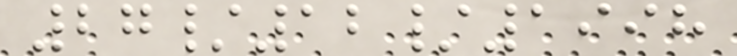27/12/1998
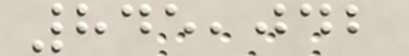845,042
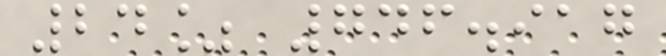24% 746.917
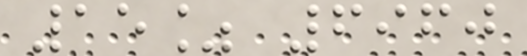15% 6960
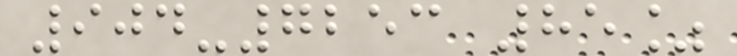904-7253 85%
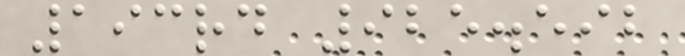193rd 925.592
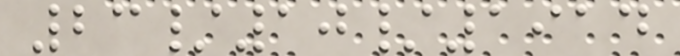23/10/1914
